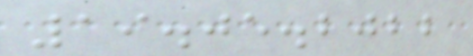19.05.2022
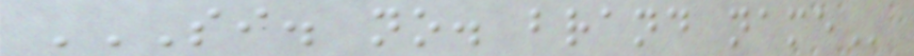SI. NO. BRAND NAME
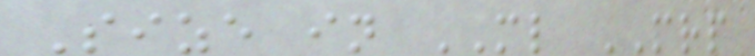Size in ML MRP
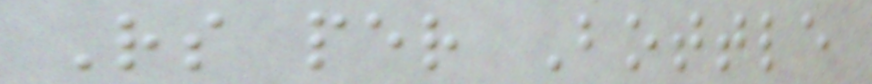Rs per Bottle
